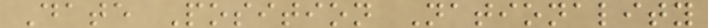Date Position Nationality
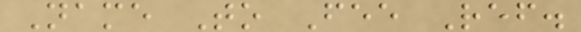Name To Fee Ref.
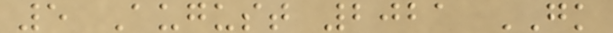5 August 2021 GK
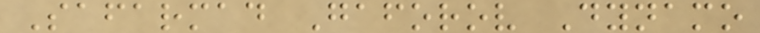Safarmad Gaforov Dynamo
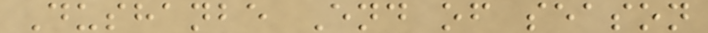Dushanbe End of season
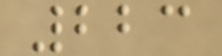223
